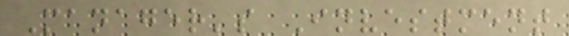Manager's Investment
